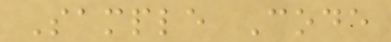Sample Code
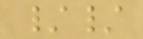//
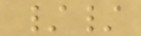//
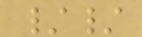//
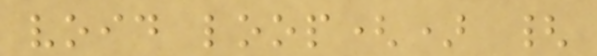void loop() {
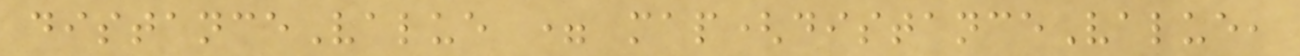distanceValue = map(distanceValue,
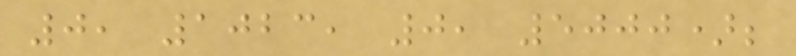0, 1023, 0, 5000);
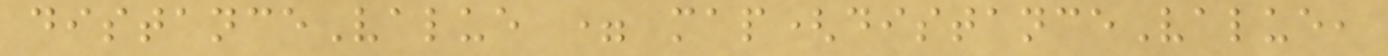distanceValue = map(distanceValue,
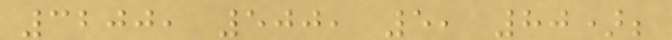3200, 500, 5, 80);
